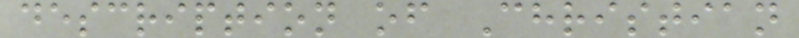description of Christian
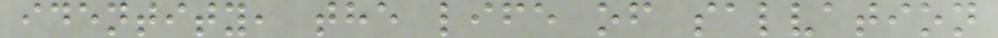identity, the life of salvation
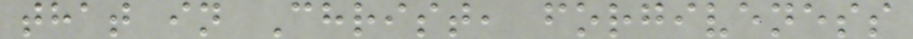that in Christ, forgiveness
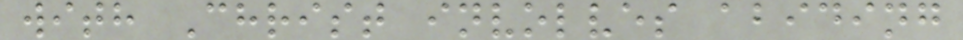with Christ involves abiding
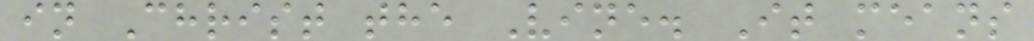in Christ the Vine. It means
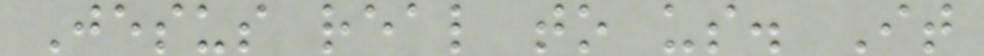Jesus real to us. It
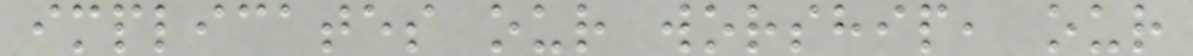implicates our worship, our
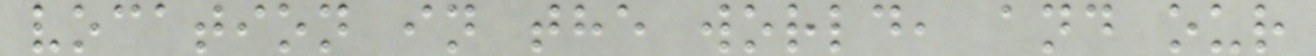vocation in the world, and our
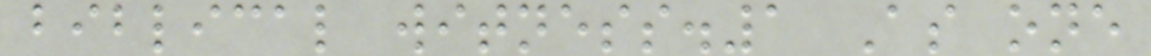biblical witness.1 As one
